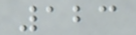123
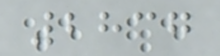2837
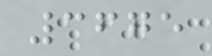3675
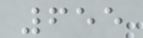655
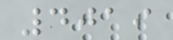4019
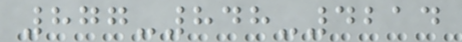877-848-4214
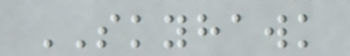SKYHAWK
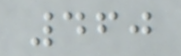460
